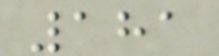181
